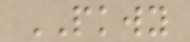PKWY
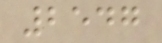2547
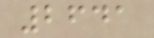2641
